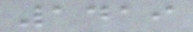1419
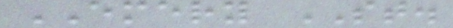EMERY ST.
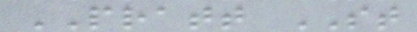PRATT ST
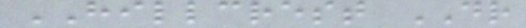HILLCREST DR
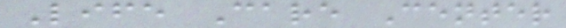Life Care Center
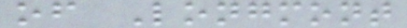of Longmont
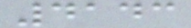4143
